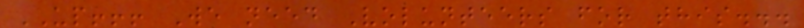UP!!! We need Volunteers for this...
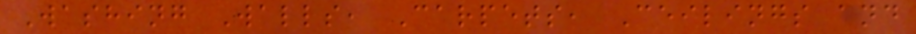Washing Walls, Carpets, Ceilings and
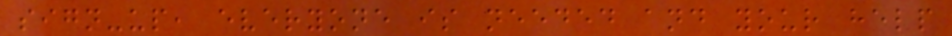sign-up, everyone is needed and your help
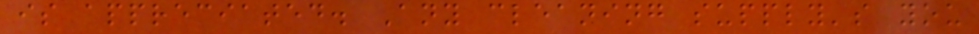is appreciated. Any cleaning supply's you
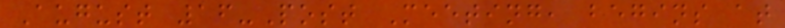August 16-Post Meeting, begins at
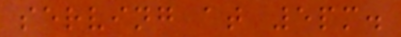serving at 5pm.
